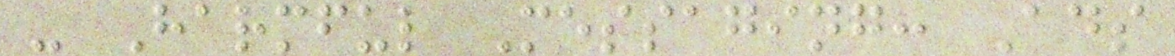- Harmful Messaging: Ads
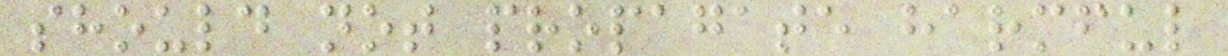should not propagate harmful
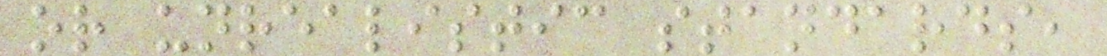or unrealistic standards,
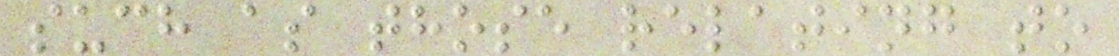such as those relating to
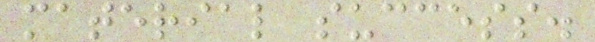material success.
